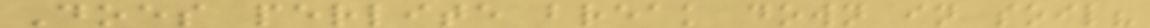Does perlite break down in soil?
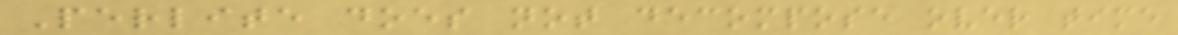Perlite does not decompose over time
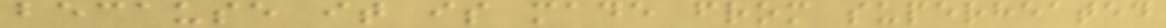because it is made from superheated
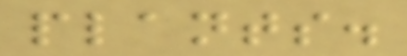plants.
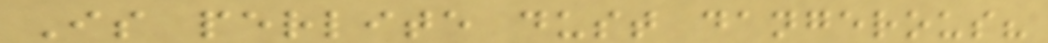Is perlite dust dangerous?
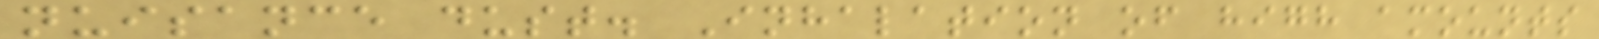nuisance dust. Inhalation of high amounts
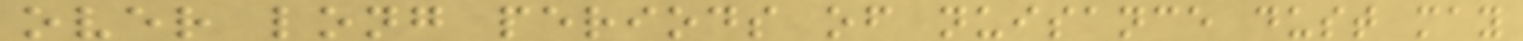over long periods of nuisance dust may
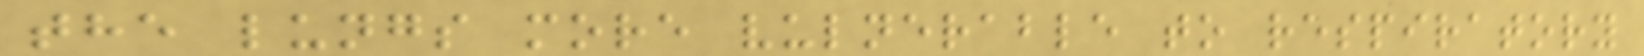the lungs more vulnerable to respiratory
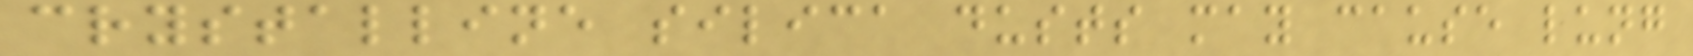crystalline silica dusts may cause lung
